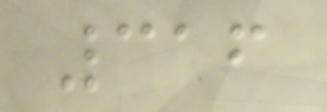316
